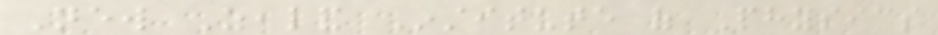New Zealand Institute of Physics
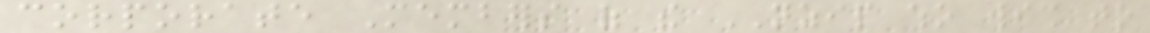corporate Members of the NZIP who wish to
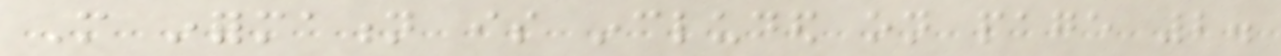More information is included on page 2.
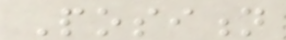Position
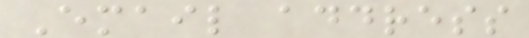Email address
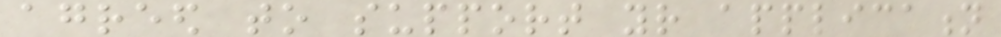agreed to support your application
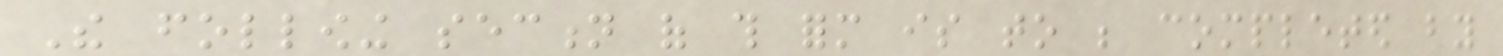The following section of this form is to be completed by
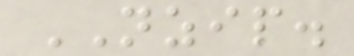NZIP.
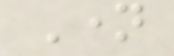Name
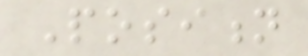Position
